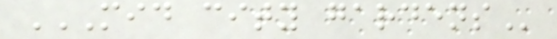MID CITY GARDENS
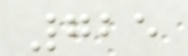725
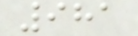981
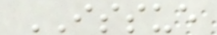ISSUE
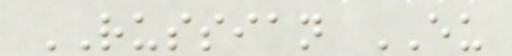RUSSIAN EU
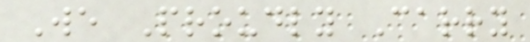We Proudly Carry
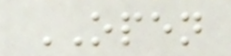OPEN
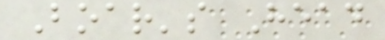Boar's Head
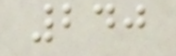240
